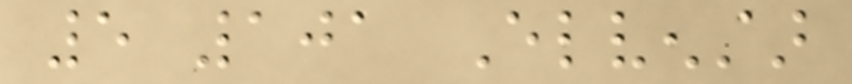5 101 Elvenstar
